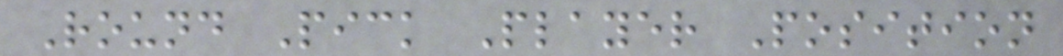Round Pick Player Position
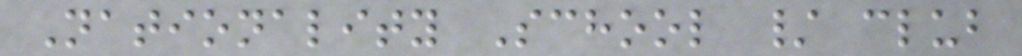Nationality School / club
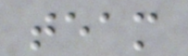team
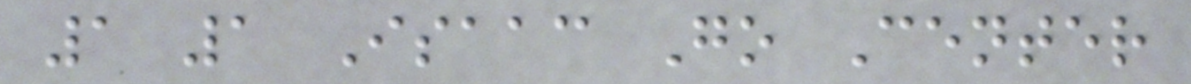1 1 Isaac Go Center
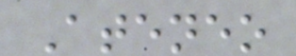Ateneo
